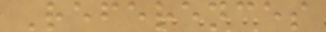References
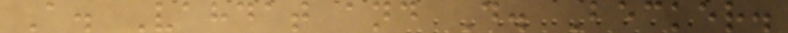A. Vahdat and D. Becker.
